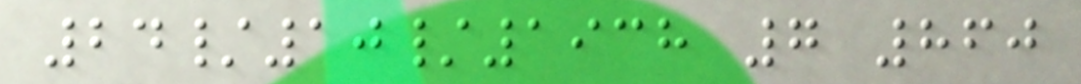24/10/1938 7 860
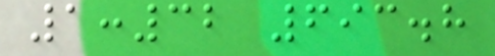1:32 693.8
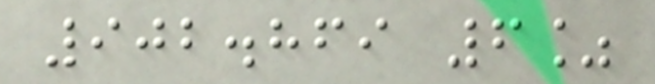902.869 6%
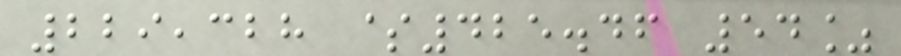229,328 $425.46 54%
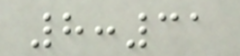8:31
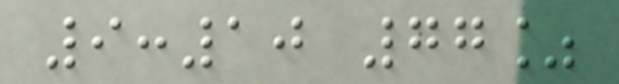9:10 77%
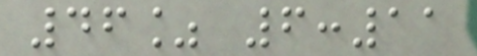46% 6:11
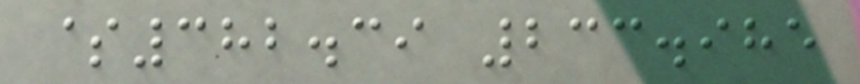$382.39 233.985
